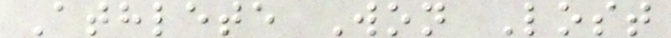Athlete Won Lost
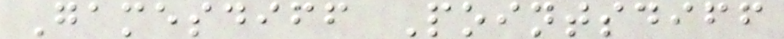Gamesdiff Pointsdiff
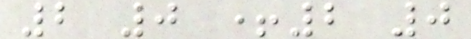2 0 +2 0
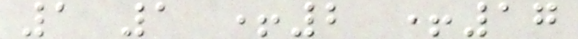1 1 +2 +17
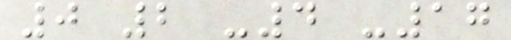0 2 -4 -17
